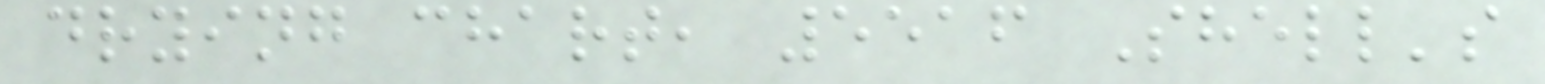drying chart, 5516 Shell's
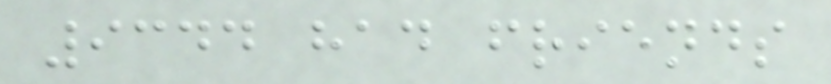9344 had friends
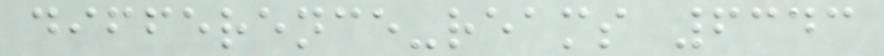difference-reams 6343
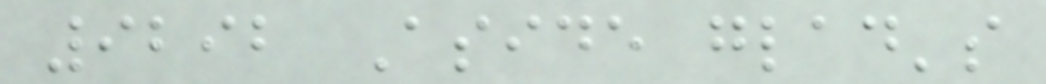9292 Aside glad's
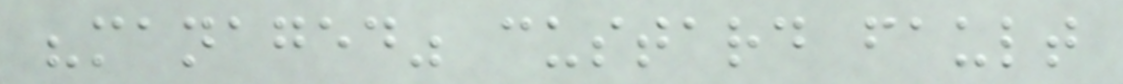"managed" custard fault
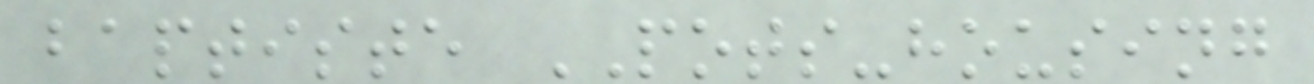baptiste POTS-housing
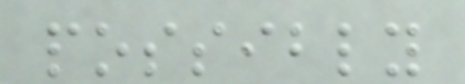possibly
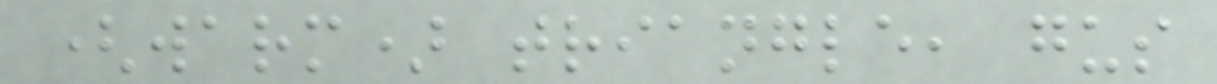(warm) triangle, gus
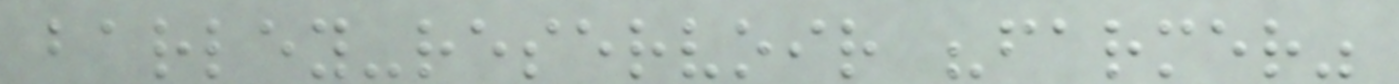barley-reservoir "farmer"
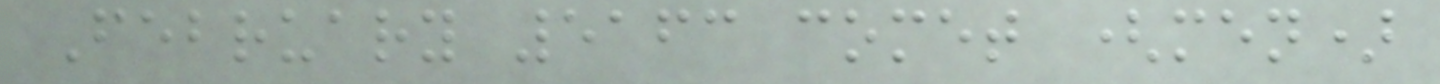February 5163 comet (men)
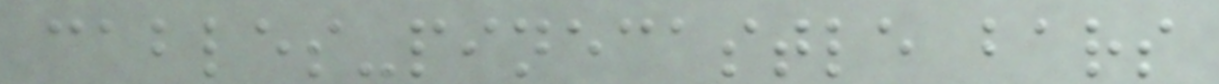cables-pinecastle bars
